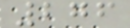276
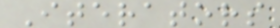Iterators
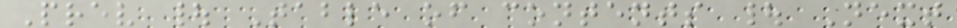Prev | Table of contents | Next
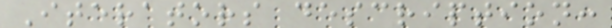Iterators description:
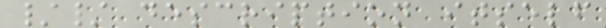// description itself
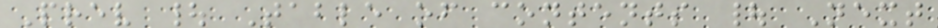Prev | Table of contents | Next
